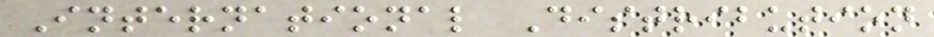International Distribution
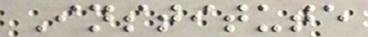Institute
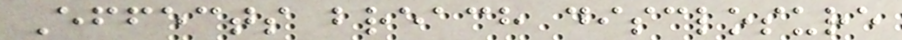Effects breach disclosure
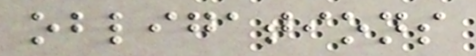obligations
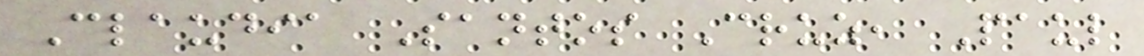Claudia Santos Cruz, Paul
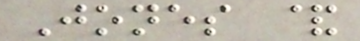Jones &
